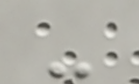-
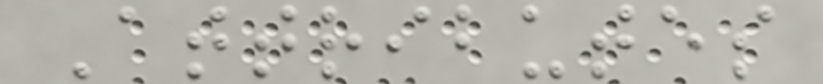Attributes
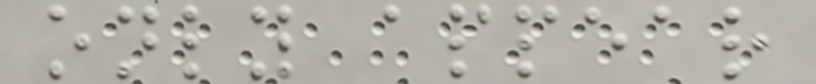only appear
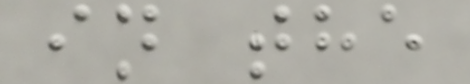in the
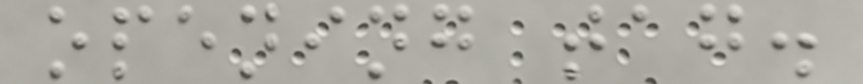opening tag.
